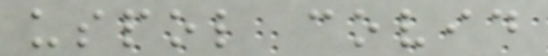uspol covid
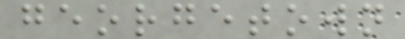georgetown
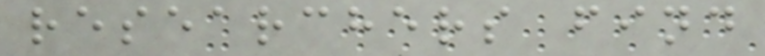researchers find
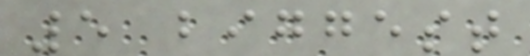5 biggest
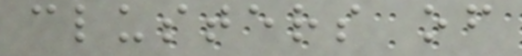clusters of
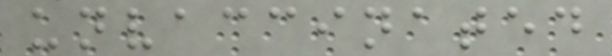unvaccinated
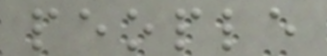people
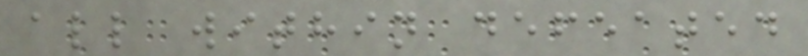all within defeated
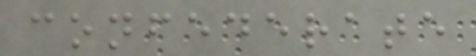confederate
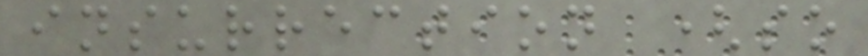insurrection (so
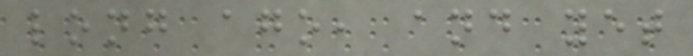long ago, and yet
